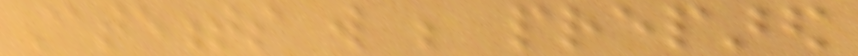statements will be prepared
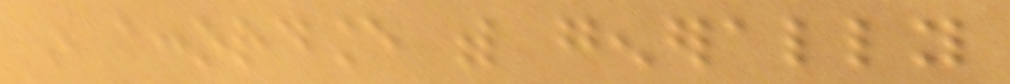in accordance with generally
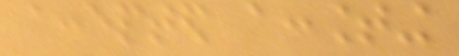accepted accounting
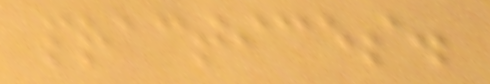practices.
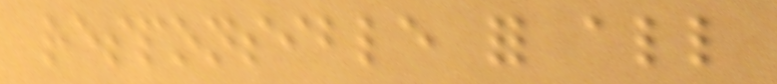responsible for all
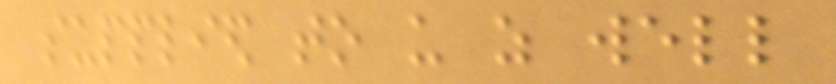supplied to us as well
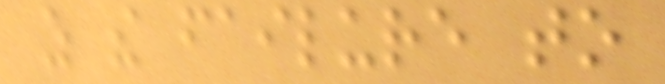as the failure to
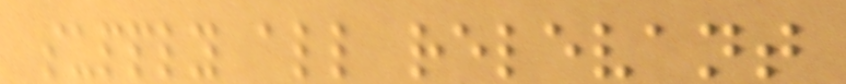supply all relevant
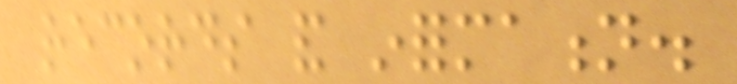records and information.
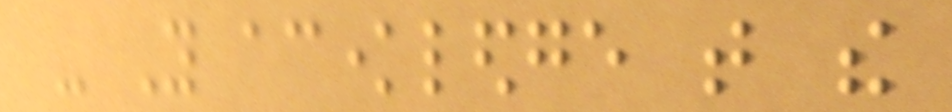- You acknowledge that the
